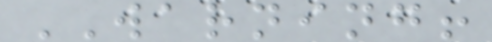WARNING!
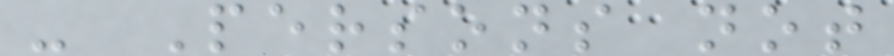- Persons not
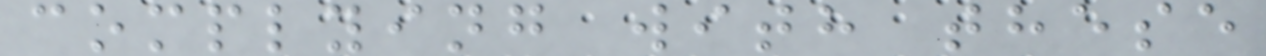complying with these
